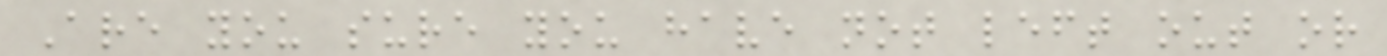Are you sure you have not left out or
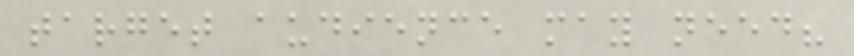target audience may need?
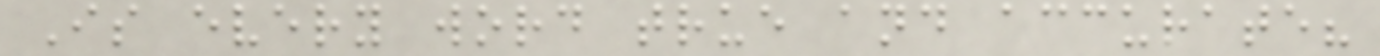Is every word true and accurate?
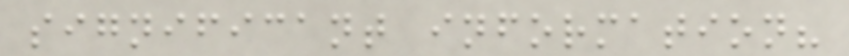significant information?
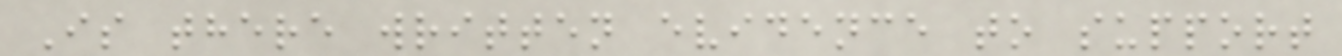Is there written evidence to support
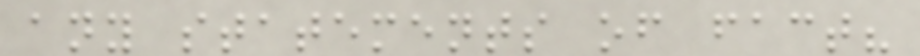any statements of fact?
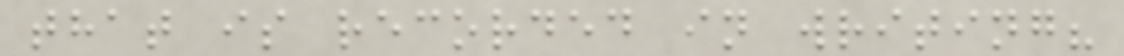that is recorded in writing?
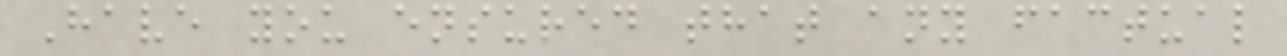Have you ensured that any factual
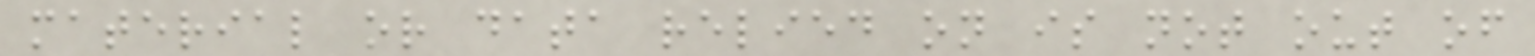material or data relied on is not out of
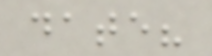date?
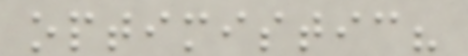optimistic?
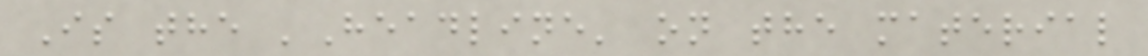Is the 'Headline' on the material
